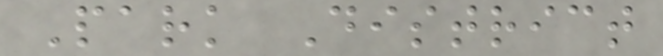Park District
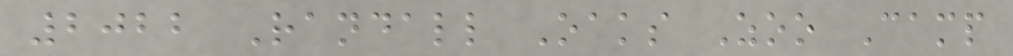2022 Randall Oaks Zoo Camp
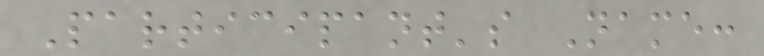Participant's Name:
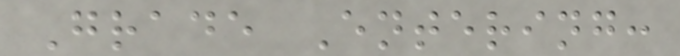Grade Entering:
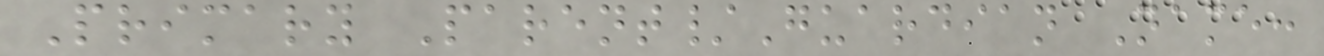Primary Parent/Guardian Name:
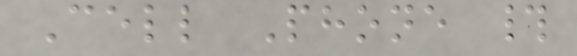Cell Phone #
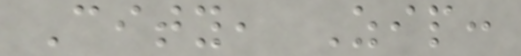City, Zip:
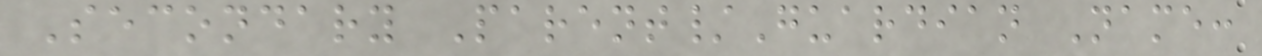Secondary Parent/Guardian Name:
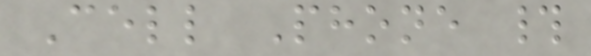Cell Phone #
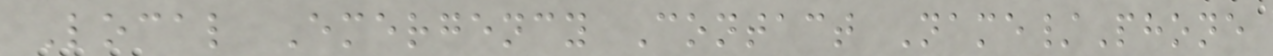Local Emergency Contact Name/Phone
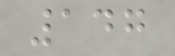147
